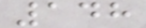148
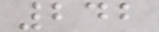242
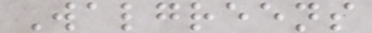Walgreens
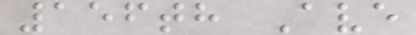156th Ave
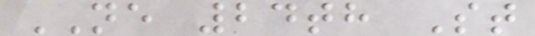NE 24th St
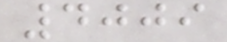4009
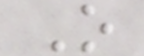O
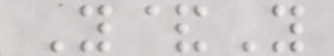Y&Y
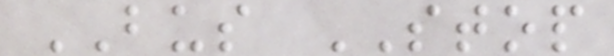BUS STOP
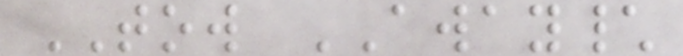TOW AWAY\
